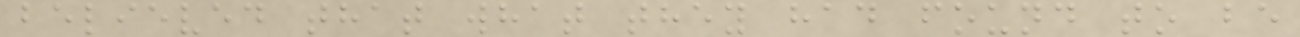believed that what they had found to be
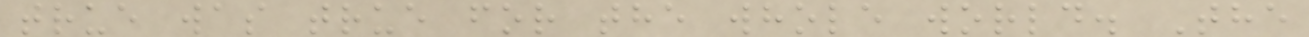true was true for the whole world. The
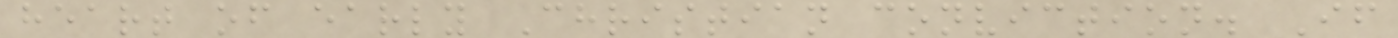heart of early Christian conviction. If
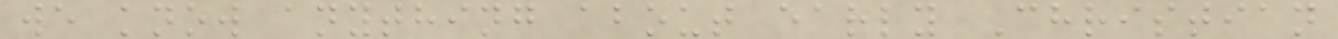we know anything about early Christian
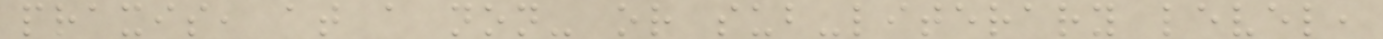praxis, at a non- or sub-literary level,
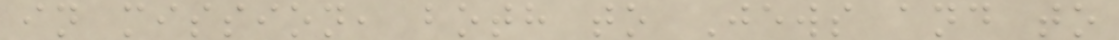in mission, both to Jews and to
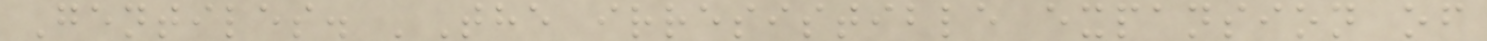Gentiles. 'The irresistible expansion of
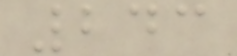243
